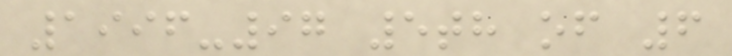1996-97 5th of 6
